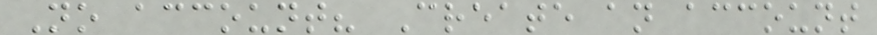No account? Create an account
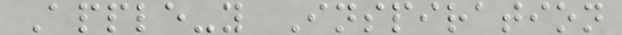Apple-y Inspiration
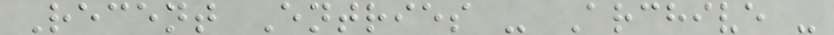Recent Entries - Archive -
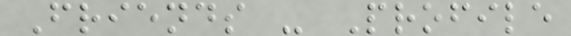Friends - Profile
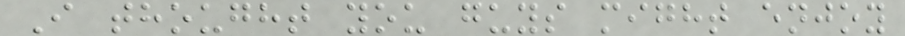I thought you guys might enjoy
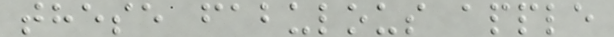these fabulous apple
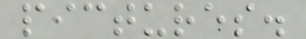pictures.
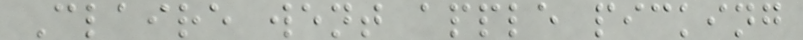Claire went apple picking
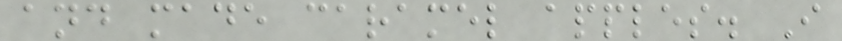and made caramel apples. I
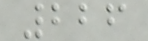226
